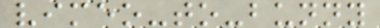vimeo-to-bunny
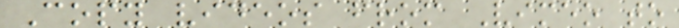Copy videos from Vimeo to
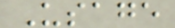Usage
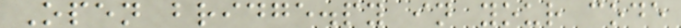Open bridge.py in your code
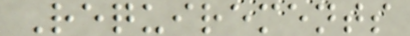Requirements
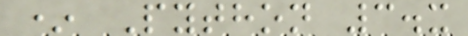* Python 3.x
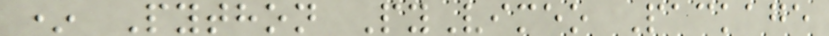* Python PyVimeo Package
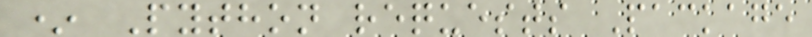* Python requests Package
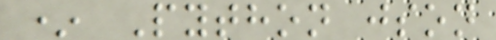* Python json
